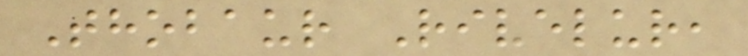Thobaur Rivelur,
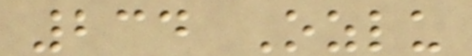234 Ozlu
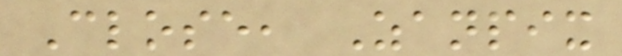Close, Zanpix
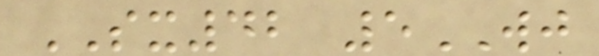SX42 5WJ
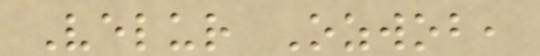Velur Ozwob,
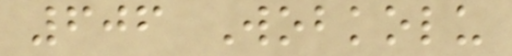606 Wobkolu
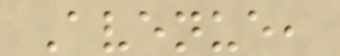Avenue,
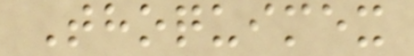Thoquimex
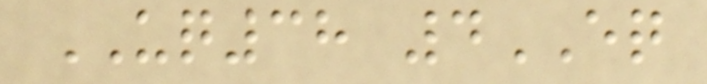UQ38 4EQ
